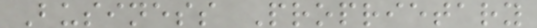Business Proprietary
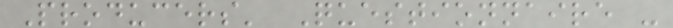Producers' Questionnaire -
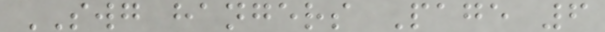SWG hangers Page 6
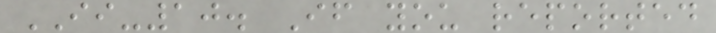II-10. If you reported
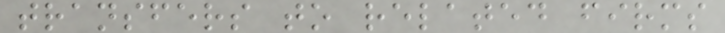transfers to related firms
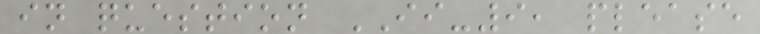in question II-9, please
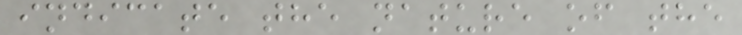indicate the nature of the
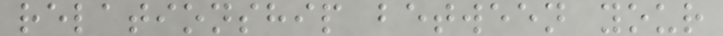relationship between your
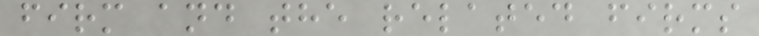firm and the related firms
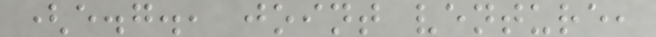(e.g., joint venture,
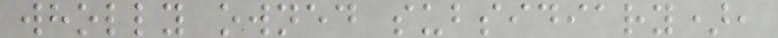wholly owned subsidiary),
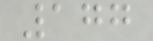177
